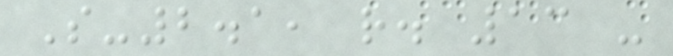S-2.1, r. 13 -
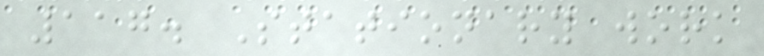117. Stationary work
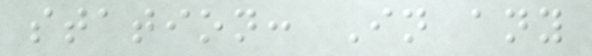station: In any
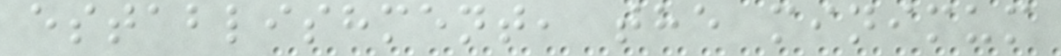establishment, the minimum
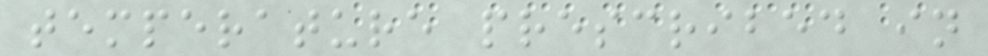temperature prescribed in
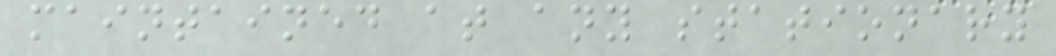maintained at any stationary
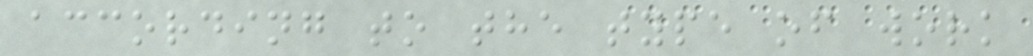according to the type of work
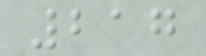217
